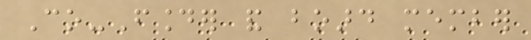Co-Founder and board member
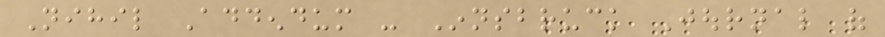Nihil Addendum - Innsbruck Journal of
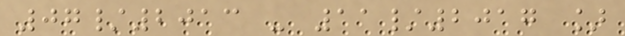07/2013 - 11/2017 ]
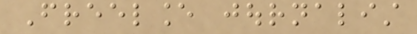Freelance journalist
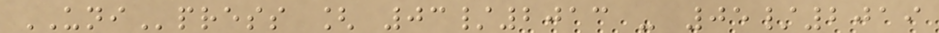UNIpress [ 03/2013 - 05/2019
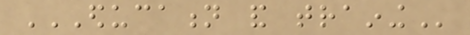EDUCATION AND TRAINING
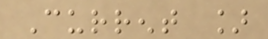Current ]
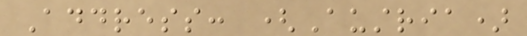Address: (Austria)
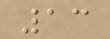13
